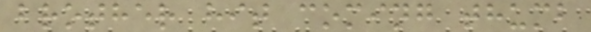brother hit coming thumb
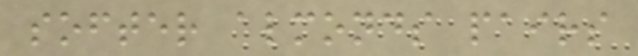softer almonds pairs
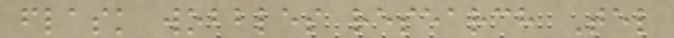flask wobbles research Tel
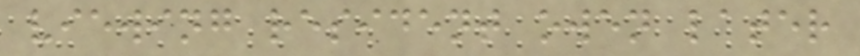viewing resident owen later
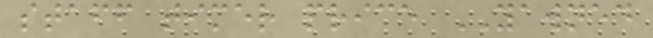staff timer price YAWNED
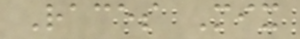Races Mix
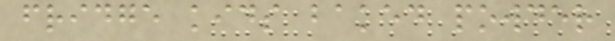fridge kids baked powder
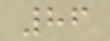86
